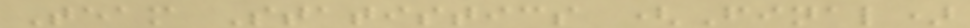Team Statistics (Final)
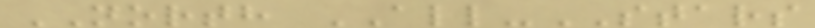NORTH ALL-STARS
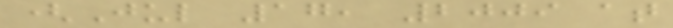(Jul 17, 2009 at
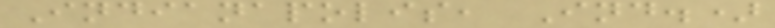Indianapolis, Ind.)
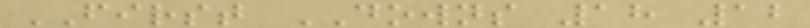FIRST DOWNS 18 12
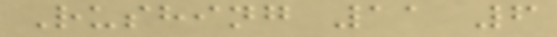Rushing 11 6
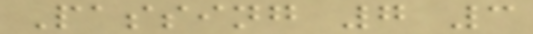Passing 7 3
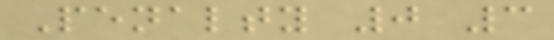Penalty 0 3
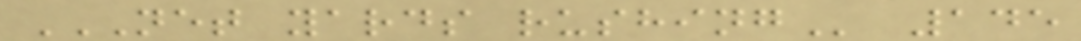NET YARDS RUSHING 145
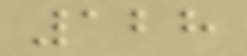128
